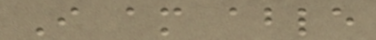I am able
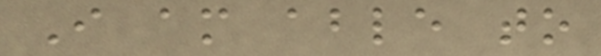I am able to
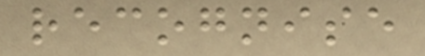recognise
